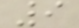9
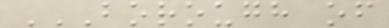BOROUGH OF
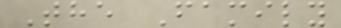The Family
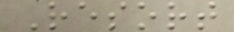Resort
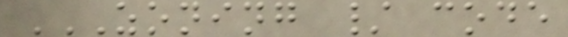ZONING / CODE
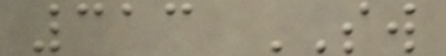313 SW
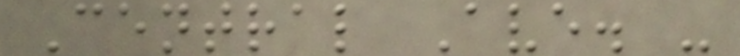Central Ave. -
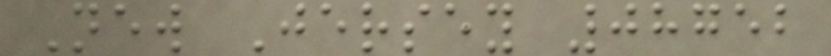New Jersey 08752
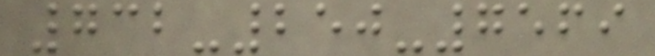732-250-7569
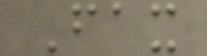Fax
